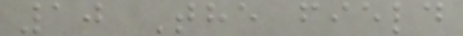10 The field
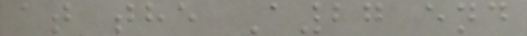at the A27 end
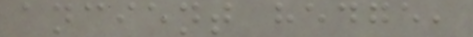ancient hedge,
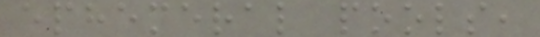ephemeral pools,
